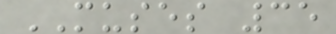MUSES 35
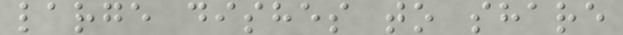large dishes to share
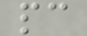pc
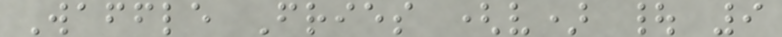Waffle Fries (v) | 9
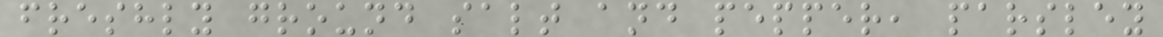freshly ground salt and pepper, parsley
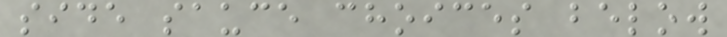side sauce choices below
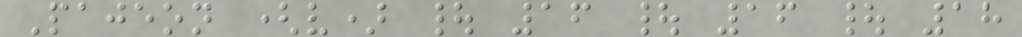Pajeon (v) | 16 | 16 | 18
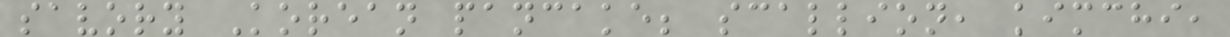savory Korean pancake; scallion, kimchi,
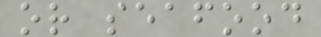or seafood
